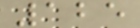125
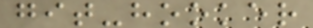git-hooker
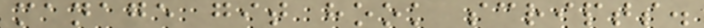manage git hook scripts.
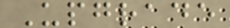Upgrade
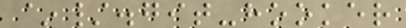~/.git-hooker
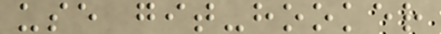use git-hooker
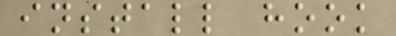install hook
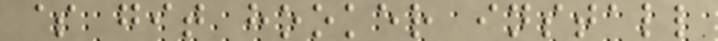$ git hooker install
